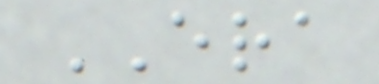ERA
